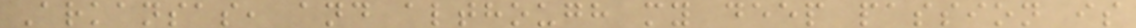Arkansas, and although my deep passion is
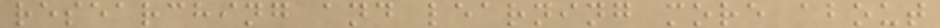researching and learning more about
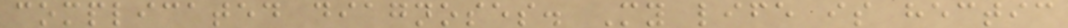complicated diagnoses. My life is hectic
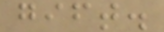gift.
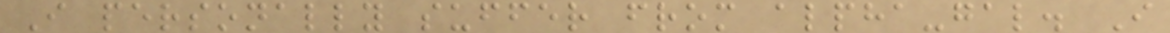I personally suffer from alpha-gal. I
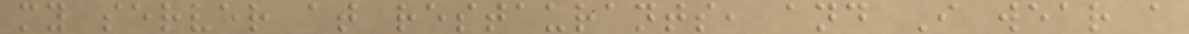my server at restaurants, and I wear a
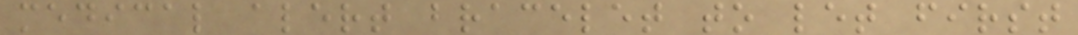medical alert bracelet to let first
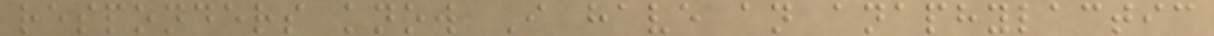responders know I have an anaphylactic
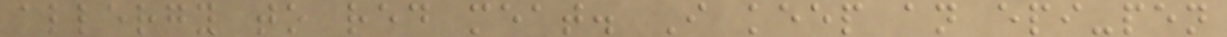allergy to red meat. I keep an epi-pen
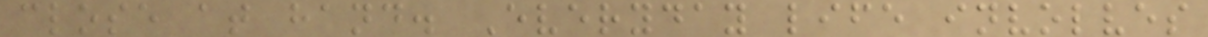close at hand. Everyday life involves
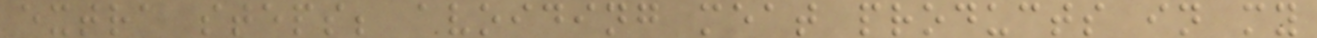extra steps; avoiding meat products in my
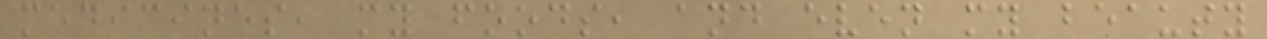medicines, my foods, and even my beauty
